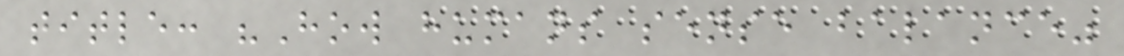title: "How humans sense balance"
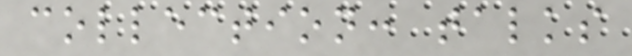collection: talks
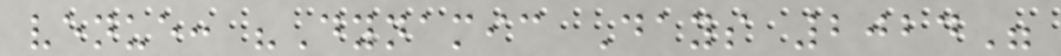venue: "Dynamic Days 2024"
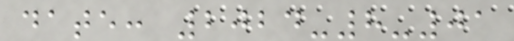date: 2024-8-01
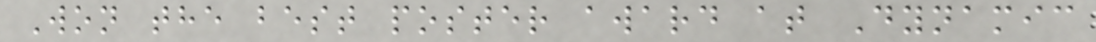Won the best poster award at Dynamic
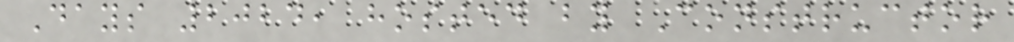Days 2024, hosted by Constructor
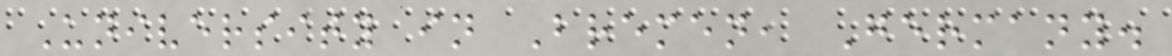University in Bremen, Germany.
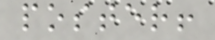poster!
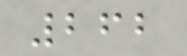262
